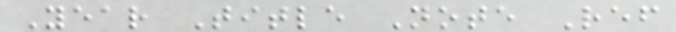Year Title Note Ref
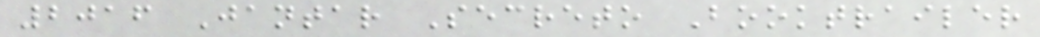2016 Jantar Secreto Booktrailer
